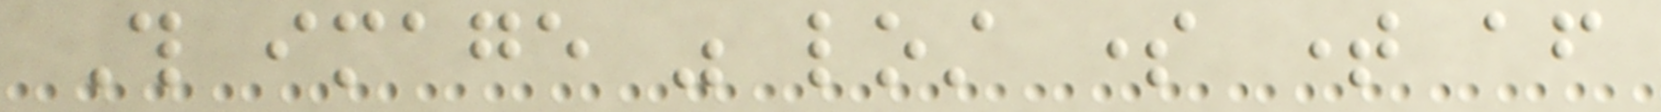This image was lost some time after
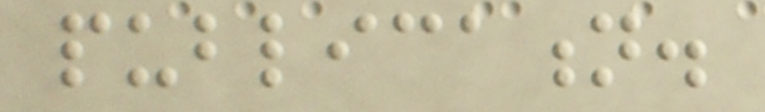publication.
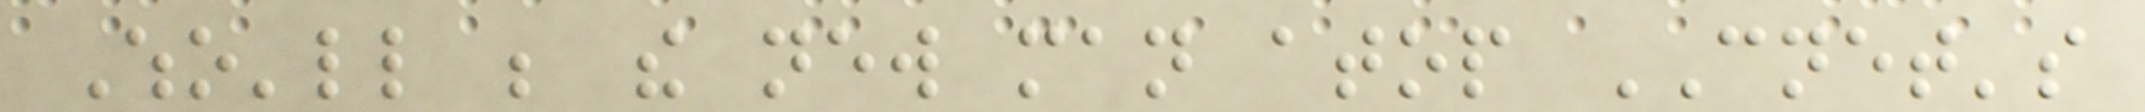Who'll be the new man atop CNET's
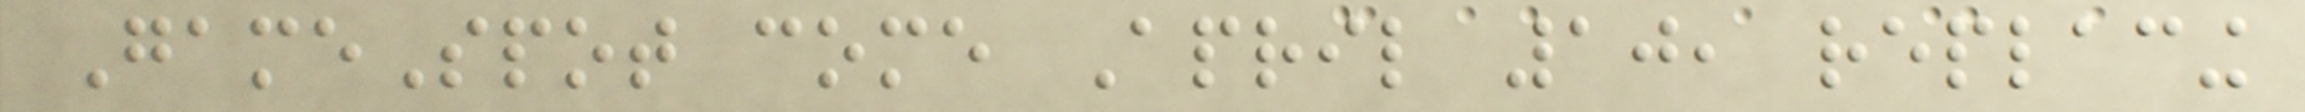GameSpot come April 10, replacing
